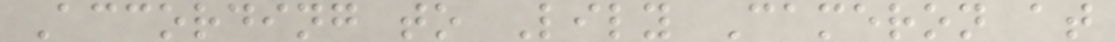According to Lily Cameron at
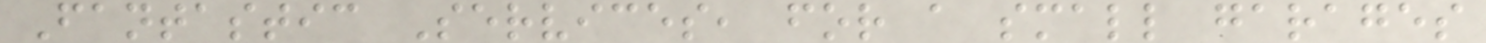Fantastic Services, for a small garages
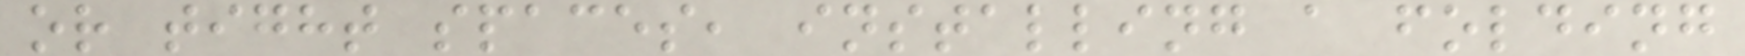or tight spaces, installing a folding
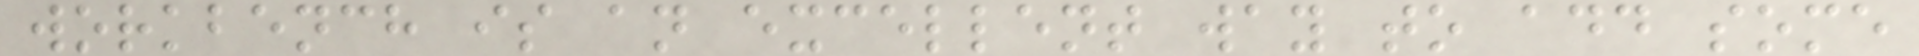workbench is an excellent way to add some
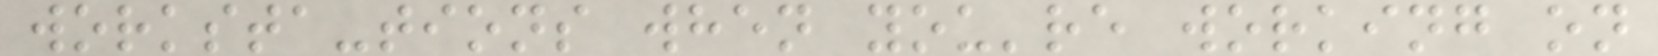worksta-tions when you're working on
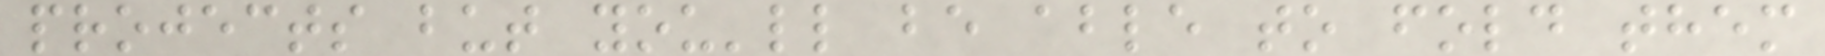projects but you'll be able to fold them
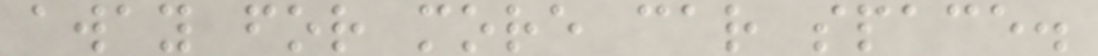away for more car space.
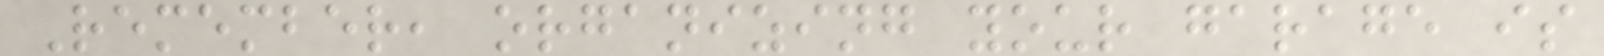Remember, organizing your garage is
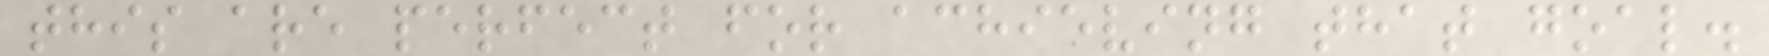this are perfect for achieving that goal.
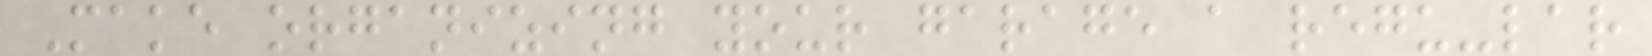Make organizing your garage a regu-lar
